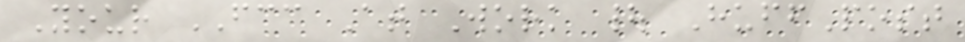Your FCC At Work | HuffPost
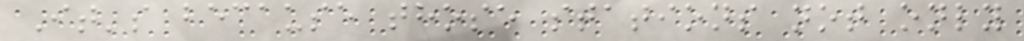It's because those stations not only
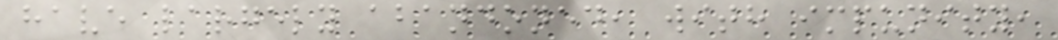have largely abandoned, with impunity,
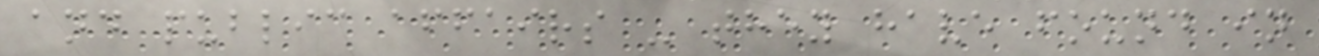and public affairs - they have found in
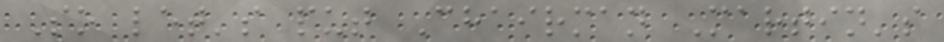So let's put Chairman Martin's
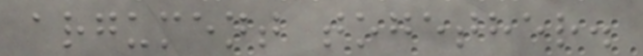argument together.
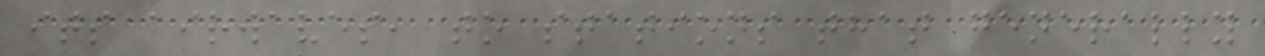its airwaves, to stations that generally
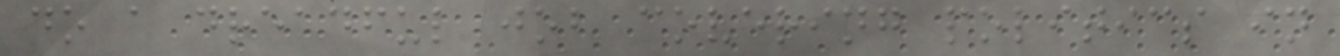do a dreadful job covering politics in
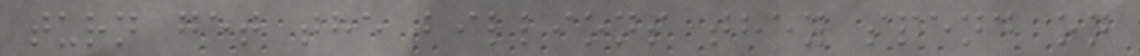turn get the billions they spend on
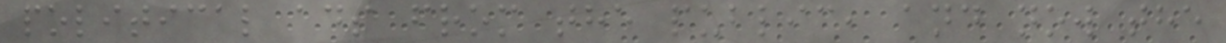political ads from the public, and now the
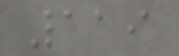119
